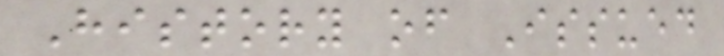History of Issued
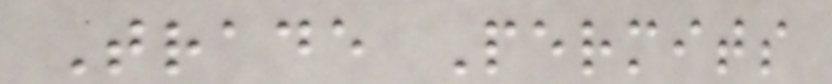Trade Permits
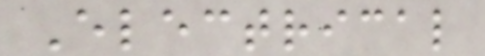Electrical
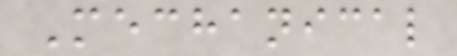Mechanical
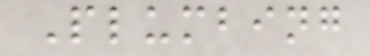Plumbing
